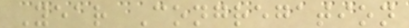Year Congregation
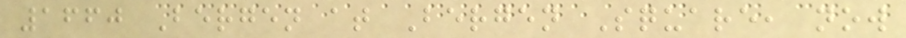1660 Bergen at Bergen Square, now
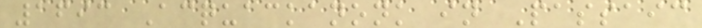1693 Acquackanonk in Passaic
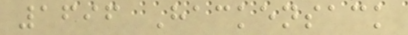1696 Hackensack
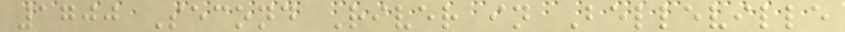1700 Second River in Belleville
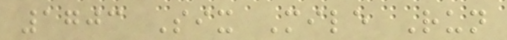1703 Six Mile Run
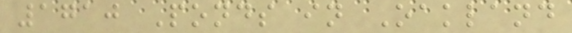1710 Ponds in Oakland
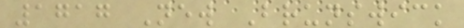1717 New Brunswick
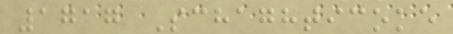1717 Schaghticoke
